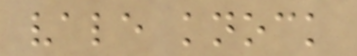vale knock
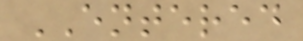ENTERED
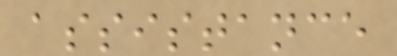assistance
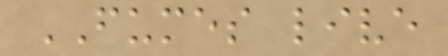FUMES live
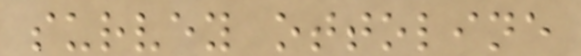survey ottoline
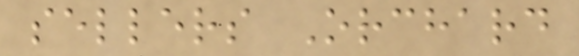sellers Orchard
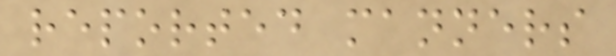reported manners
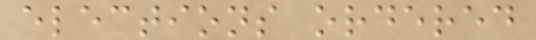elections ordered
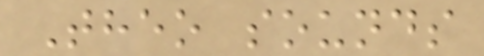Theo sounds
